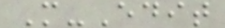M-Edit
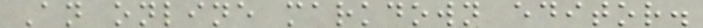An online markdown editor.
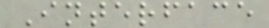Interface
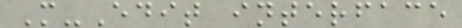M-Edit interface
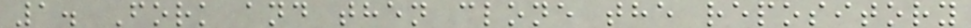1. Fork and then clone the repository
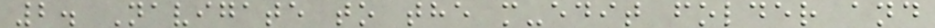2. Navigate to the m-edit folder and
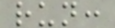run:
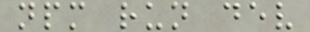npm run dev
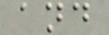and
